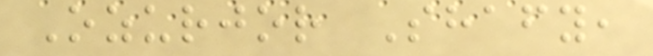Ozurjor Shafy,
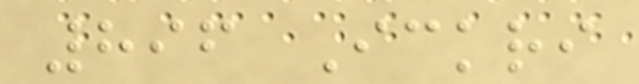896 Ickri
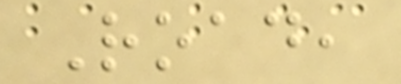Road,
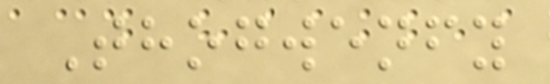Thogwenfy
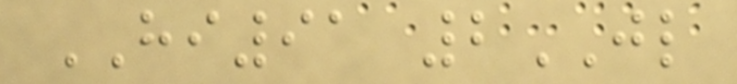HI91 2JL
